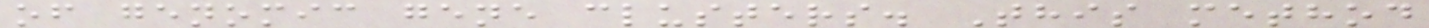of genomic gene clusters. This method
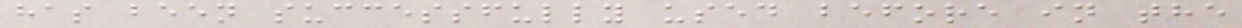has been successfully used before in the
